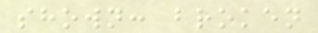shown: broken
